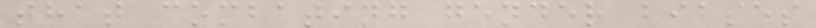that combating gender biases
